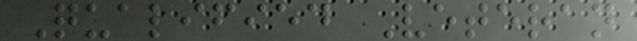Qualified Veteran
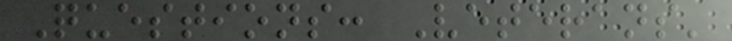Questions: Veterans'
